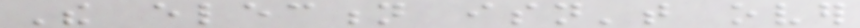The election isn't over
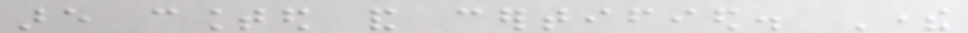are counted and certified. There
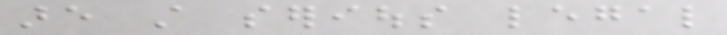are still serious legal
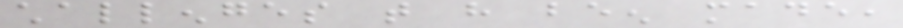challenges that have been made,
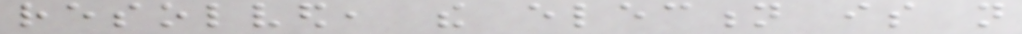resolved, the election is not
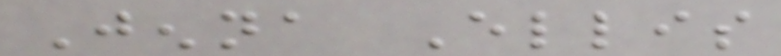Jenna Ellis
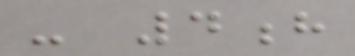- 4h
